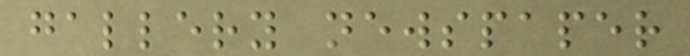gallery newspaper
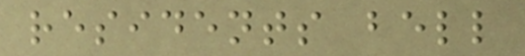residents bell
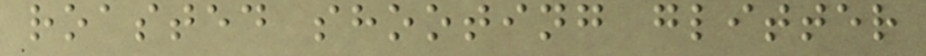roasted shooting glitter
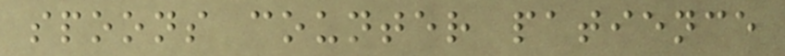spoons counter patience
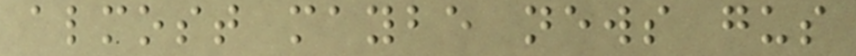almost maybe news gus
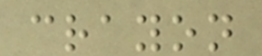crayon
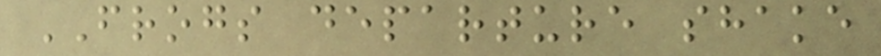FROGS departure shake
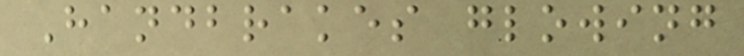Handbrakes glowing
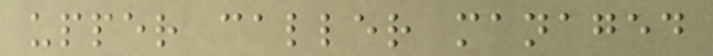upper caller managed
